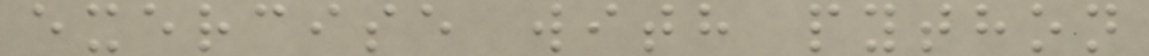exercise with python
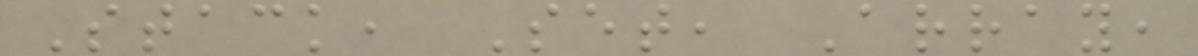Stack, Set, Array,
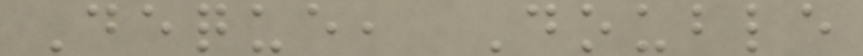Deque, Double
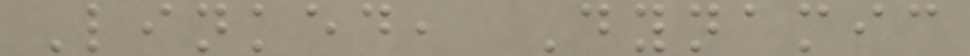Linked, Dynamic
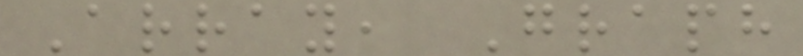Array, Graph
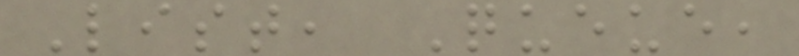List, Queue,
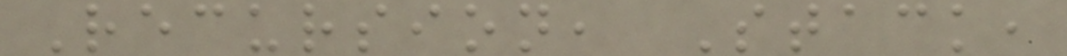Recursion, Stack,
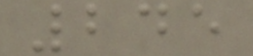245
